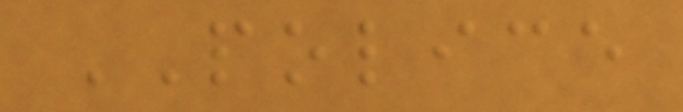POLICE
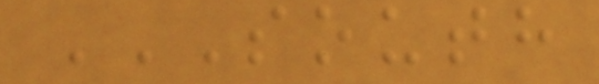SOUTH
